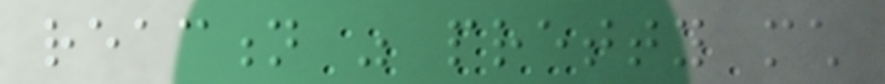reaction was pretty much
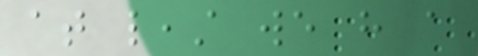at least we have a
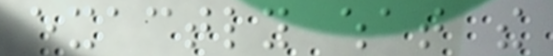exactly what the
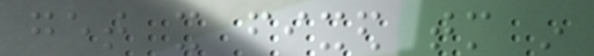get it fixed tomorrow in
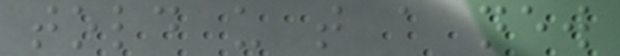told us that a new
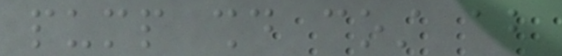pump should cost about
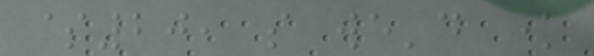$20, so we'd know
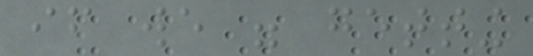if we were getting
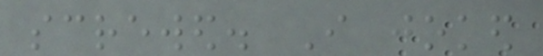screwed. I joked
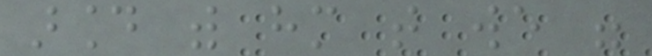around with him that we were
